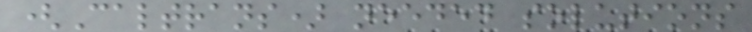(Caltrans) needed solutions
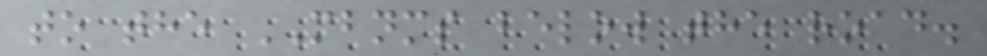to the MBNMS below the road.
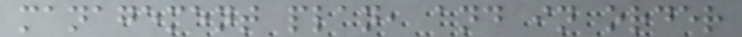management plan, and in order
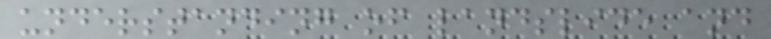understanding of landslide and
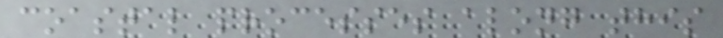coastal processes along this
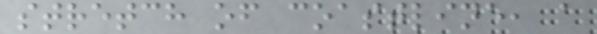stretch of coastline, a
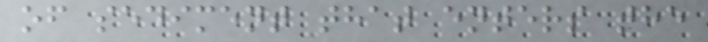of sediment that enters the
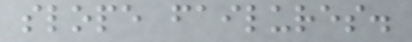slope failures.
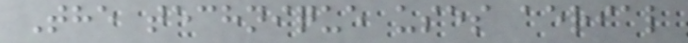The technique uses aerial
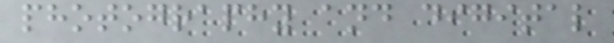photography and digital
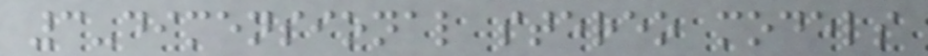3-dimensional stereo models
